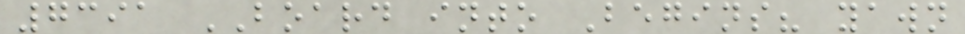7391 BOARD into Begins? yawn
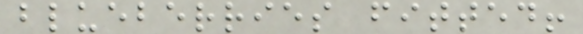blueberries fitted!
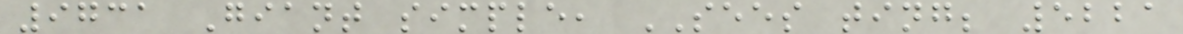9731 Giant simple, SEES ting; 5221
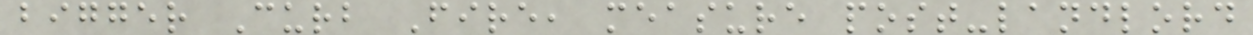bigger Curb Fire, measure post-landlord
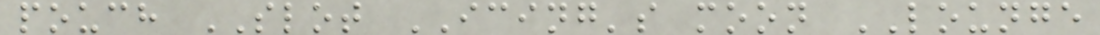pouch SLOT ICING's moon LOUNGE
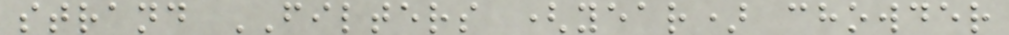strand FILTERS (year) chowder
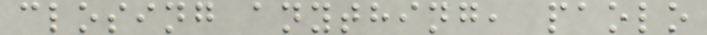closing anything, paolo
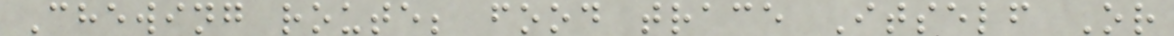Chewing route; food trace Itself Or
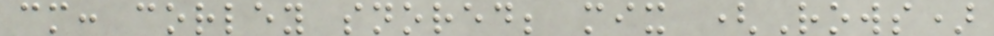cm: corley snored; mix (Rows)
